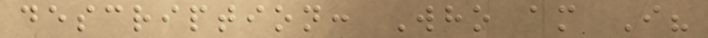description: Who am I?
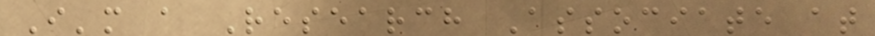I'm a Research Associate at
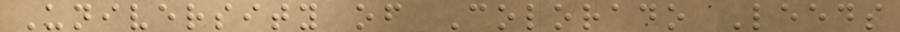University of Colorado Leeds
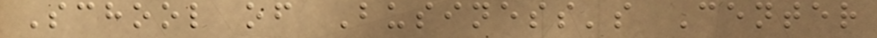School of Business's Center
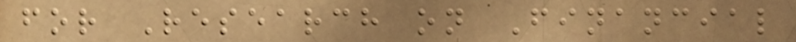for Research on Financial
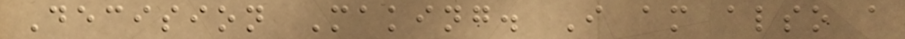Decision Making. I am also a
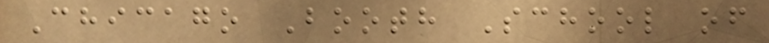Chicago Booth School of
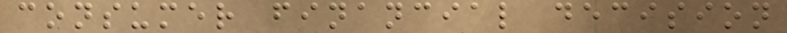consumer financial decision
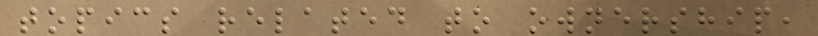topics related to ownership,
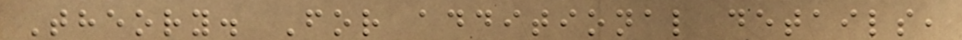Theory. For additional details,
